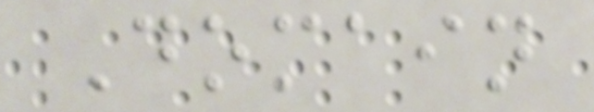Domain
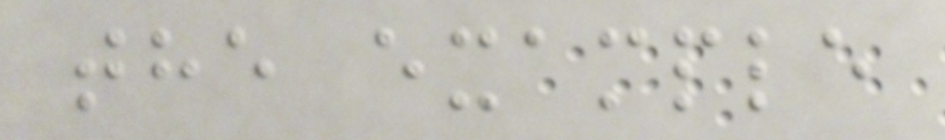the example
